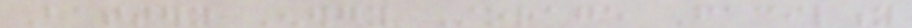Battery Energy Storage Facility
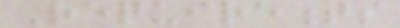Requirements
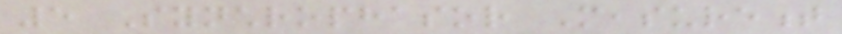5 Synchrophasor Measurement
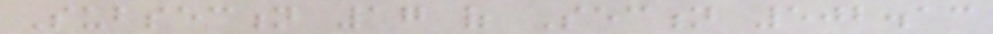Subsection 17 of Section 502.13
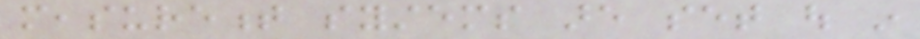measurement systems are set out in
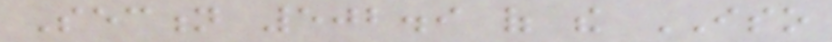Section 502.9 of the ISO
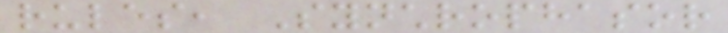rules, Synchrophasor
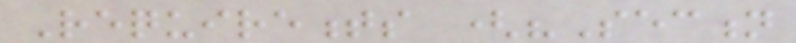Requirements ("Section
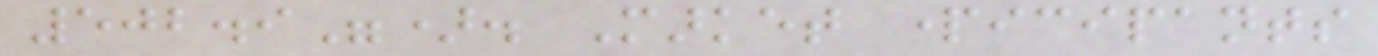502.9"). Market participants
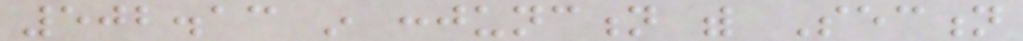502.13 in conjunction with Section
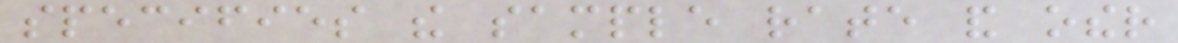specifies the sample rate and other
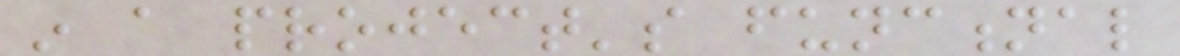in a project's functional
